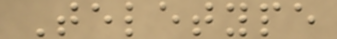Teletype
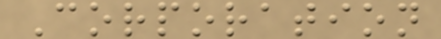Corporation
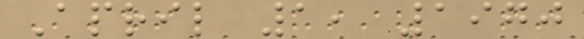April 1, 1970
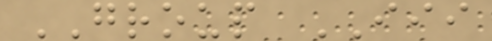GROUP III
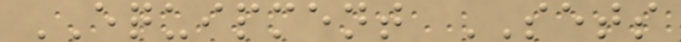EQUIPMENT SETS
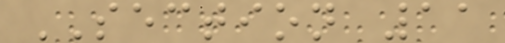SECTION 11
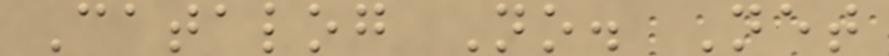Catalog No. Net
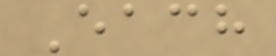Each
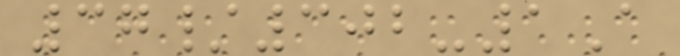37/302-1A
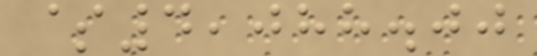$4,088.00
